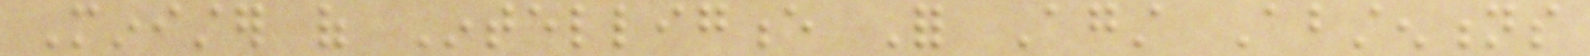Minister of Intelligence For Against Abstentions
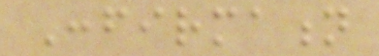Confirmation
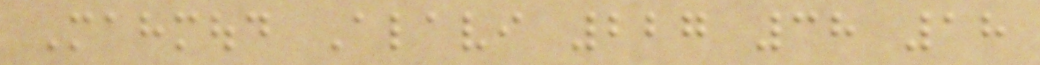Mahmoud Alavi 227 38 18
